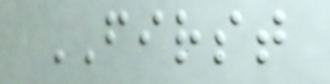FIRST
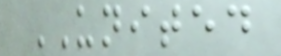UNITED
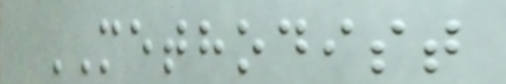METHODIST
